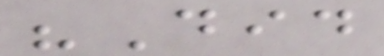"Did
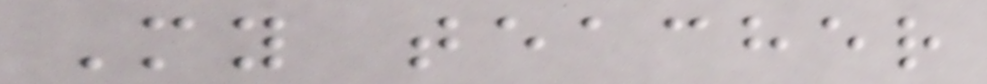My teacher
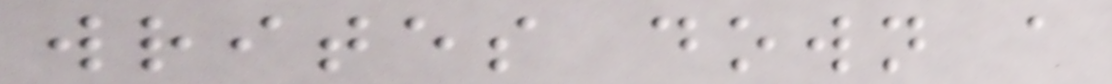writes down a
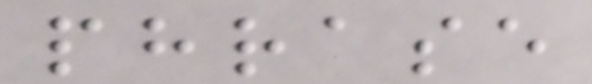phrase
